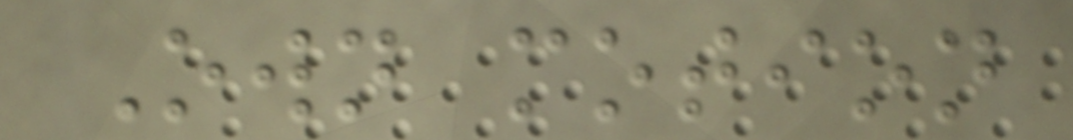Own motion
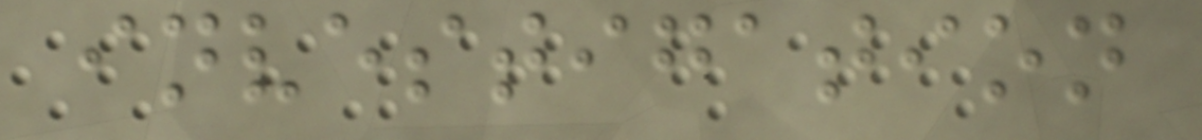investigation
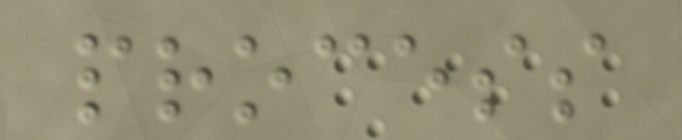process
